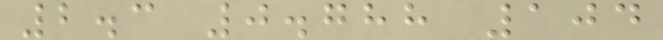2.3 0.788 104
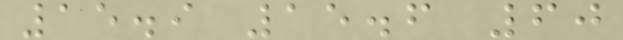15.9 15.6 60
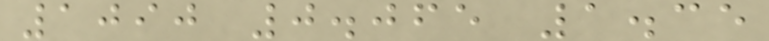1090 0.065 1.35
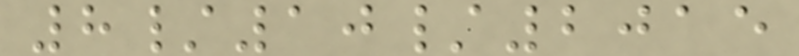8/10/2015
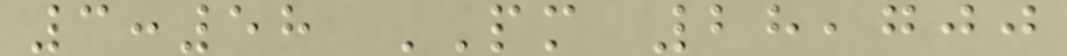3:58 PM 28,700
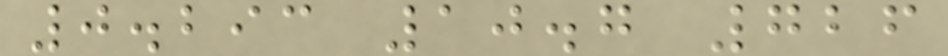0.293 10.7 726
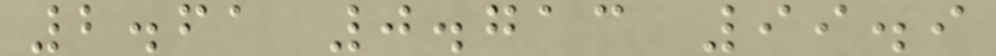2.61 0.713 99.9
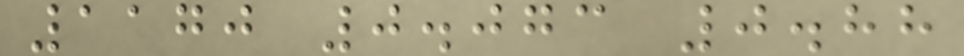1170 0.073 0.88
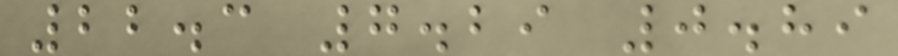22.3 7.29 0.89
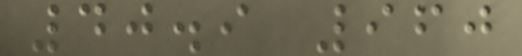40.9 960
